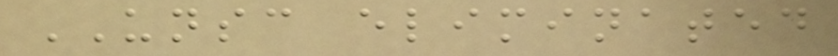UNSC eliminated
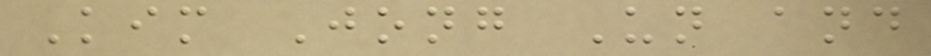Kim Jong Un and
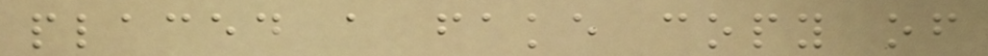placed a fake copy of
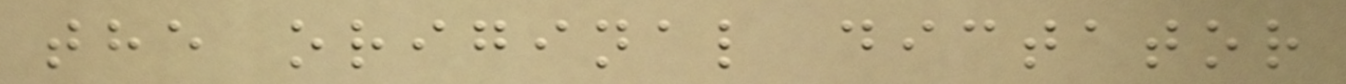the original dictator
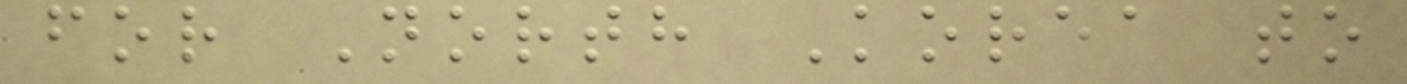for North Korea to
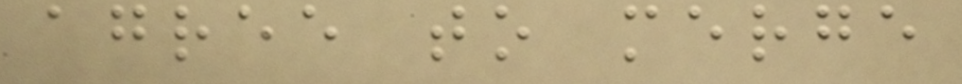agree to merge
